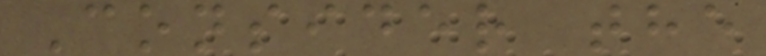Consider the
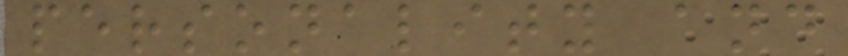personality and
